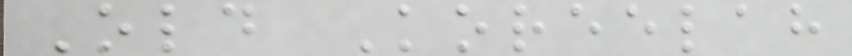Old Koreelah
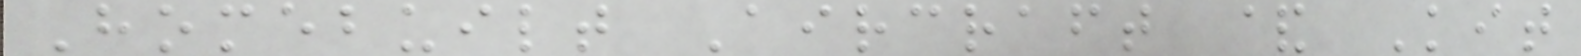Homebuilt Aircraft & Kit
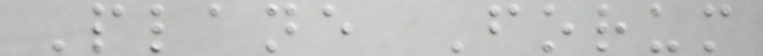Plane Forum
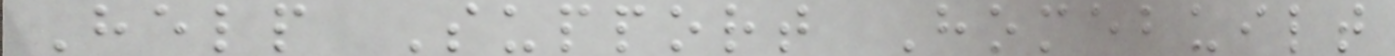Help Support Homebuilt
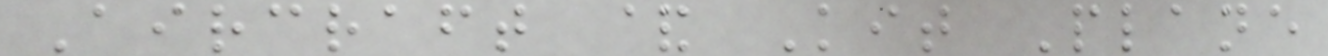Aircraft & Kit Plane
